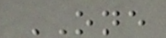ONE
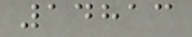14813
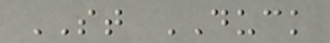ST DUCK
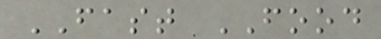FAST FOOD
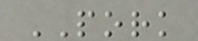PORK
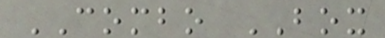COMBO BOX
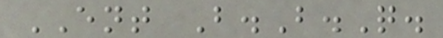ENT B.B.Q.
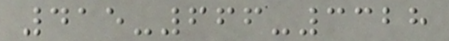415-666-3328
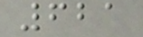621
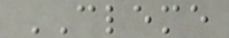CLEME
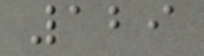129
